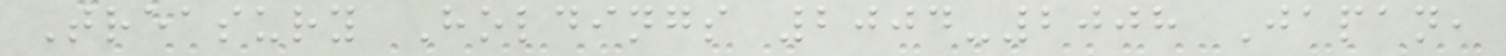Treasury Holdings 2004-2008 Japan,
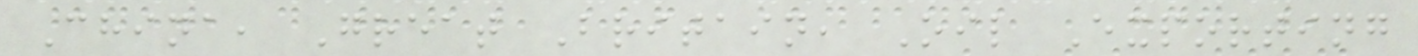China, Great Britain, Oil Exporting
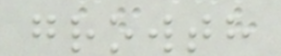growth
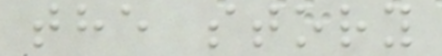the story
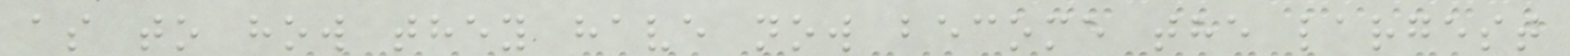as to how they have now become the largest
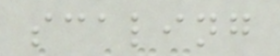scaling
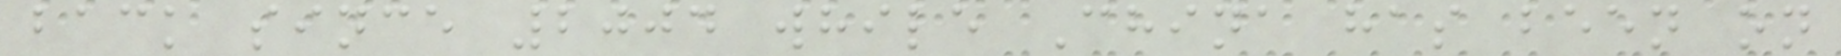back since 2004 while China has been on
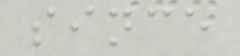since
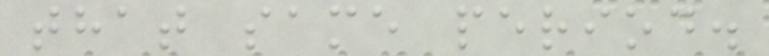that same period.
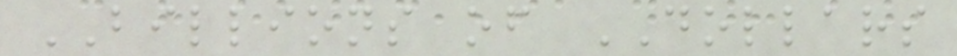BILLIONS of DOLLARS
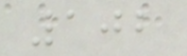102
